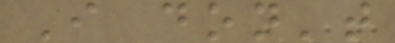I don't
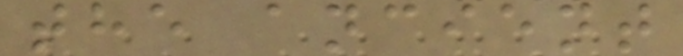the ancient
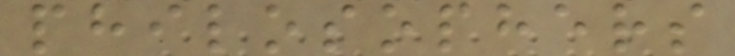philosophers
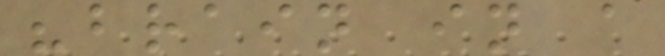"brain in a
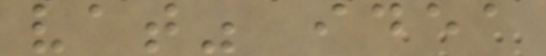vat" idea
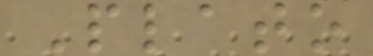Plato
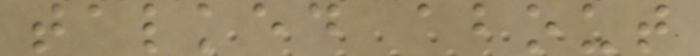talked about
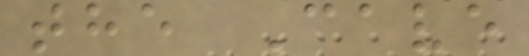the Cave
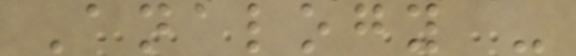Analogy -
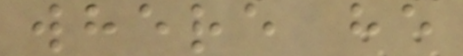where he
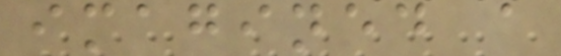imagined a
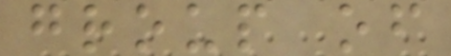group of
